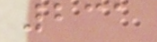231
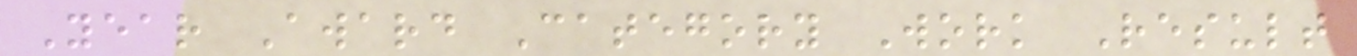Year Award Category Work Result
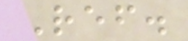Ref.
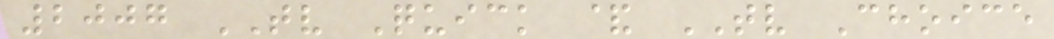2007 TV Quick & TV Choice
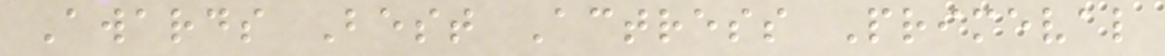Awards Best Actress Primeval
